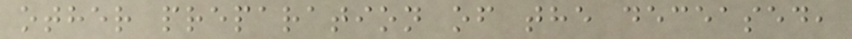other preparation of the deceased,
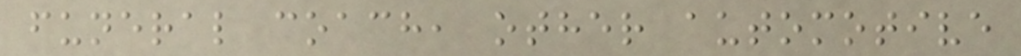funeral coach, other automotive
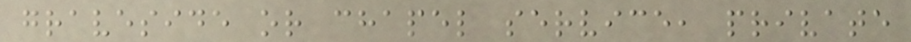graveside or chapel service, private
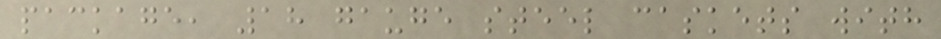package, 18 gauge steel caskets with
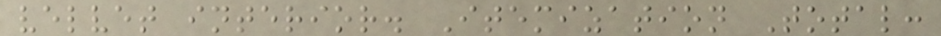velvet interior. Itemization Total:
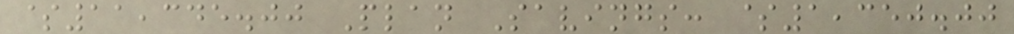$11,345.00 Plan Savings: $1,350.00
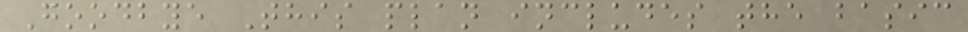Goodbye This plan includes the basic
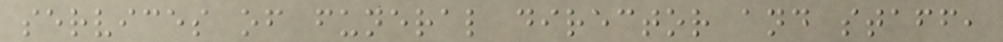services of funeral director and staff,
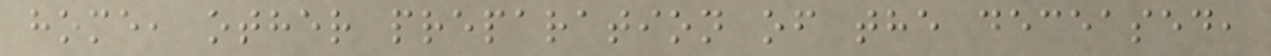home, other preparation of the deceased,
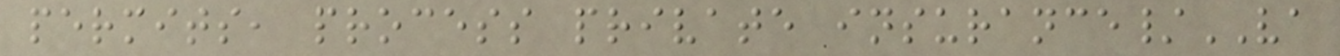permits, process private insurance/VA
